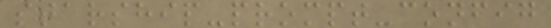starship-prompt-config
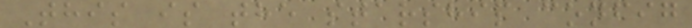This is the starship config
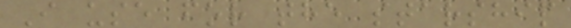I use for the starship
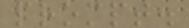prompt.
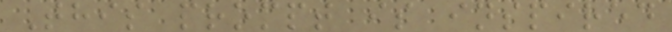This prompt is inspired
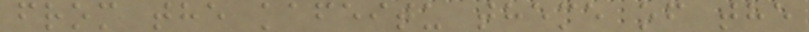from the kafeitu theme of the
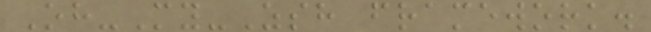Oh-My-Zsh framework.
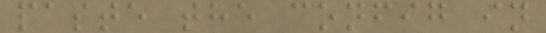paste the config in
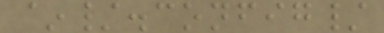~/.config/
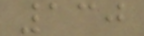130
